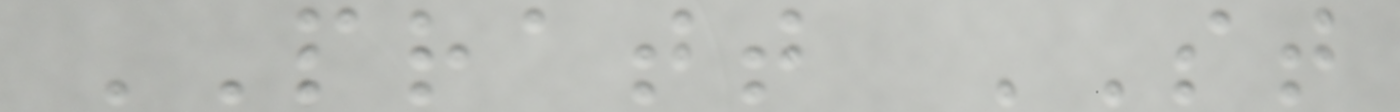PRATT ST
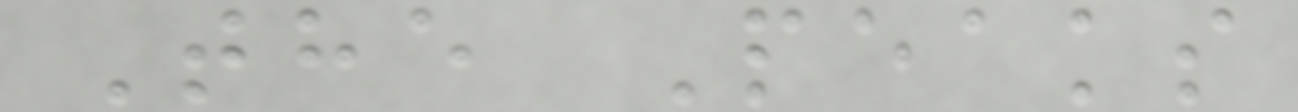The Peaks
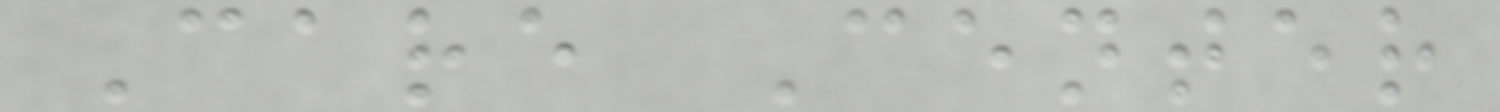Care Center
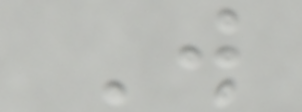W
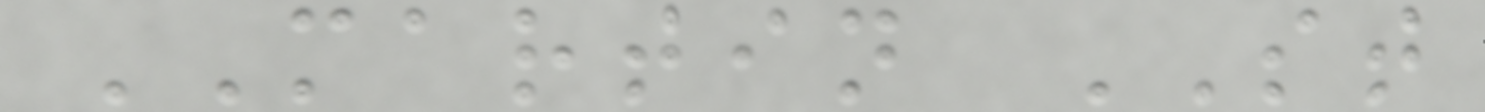MARTIN ST
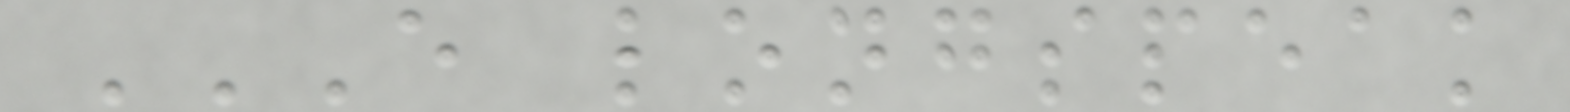E LONGSPEAK
